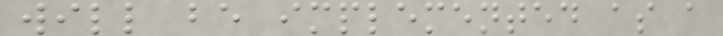will be implemented as a
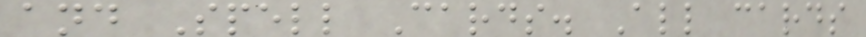and Spell Cards. All cards
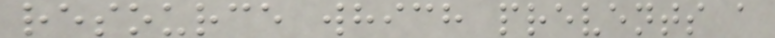resource which prevents a
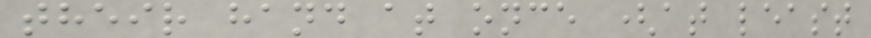their hand at once (at least
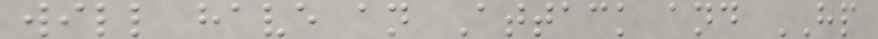will have an Attack and HP
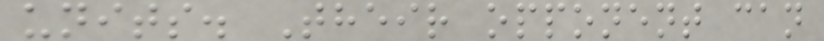units. Their opponent can
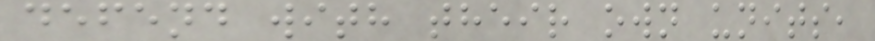defend with their own units,
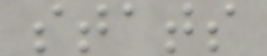stats
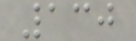130
